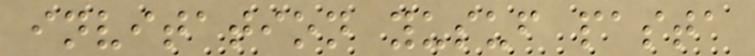invitation yusuf pasta
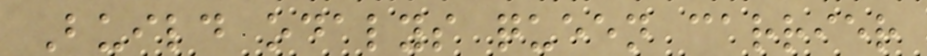Build odalys queen carrier
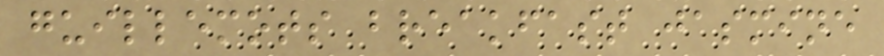guillemots breakfast jasmine
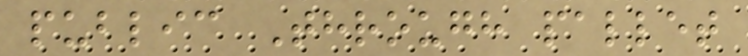public Through pallet
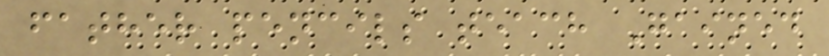father pencils teach Gained
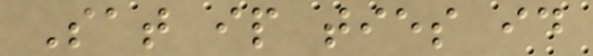Sat ip ties id
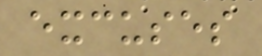excuses
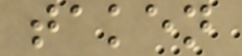taken
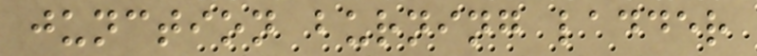junction burning ladder
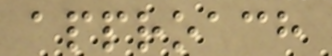approach
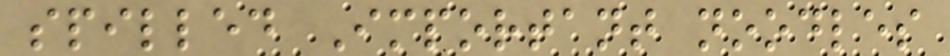spilled Important noodles
